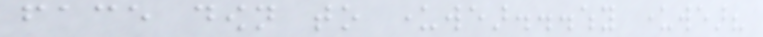face down to underwear...why underwear?
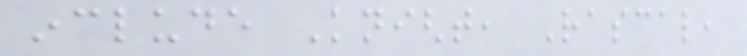include Knight, Rascal,
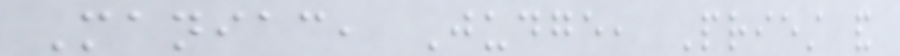Maniac, Judge, Priest and
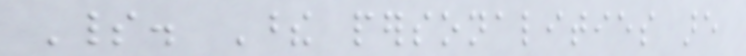Spirit. These personalities are
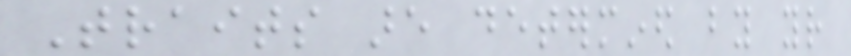Traits are determined by your
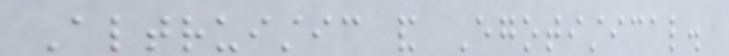Altruistic and Egotistical.
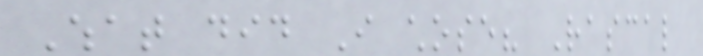What did I chose? Rascal
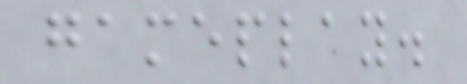gameplay.
